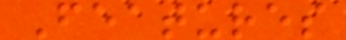Features
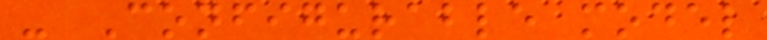- Configurable model
